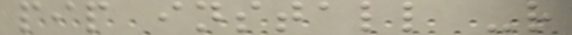pip install -r
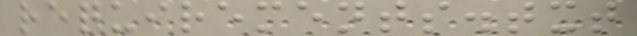requirements.txt
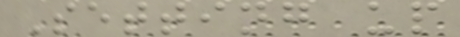Setting up
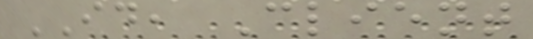ID, Client
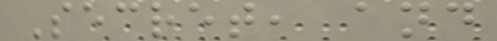Secret, and
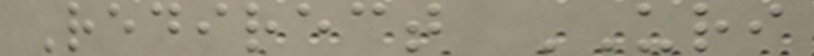Redirect URI
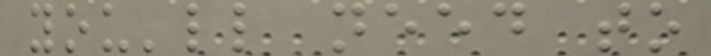you'll need to
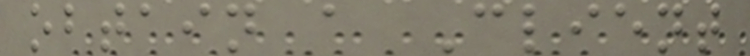obtain a Client
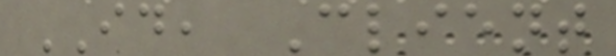ID, Client
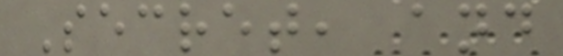Secret, and
